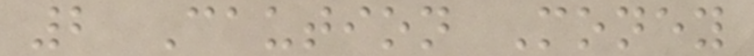2 Caution Money
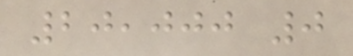20,000 0
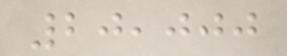20,000
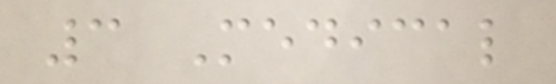3 Medical
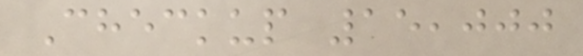Checkup 15,000
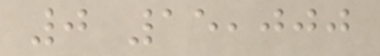0 15,000
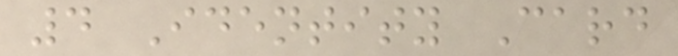4 Identity Card
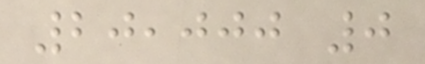20,000 0
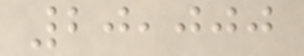20,000
